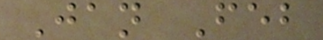Jan Feb
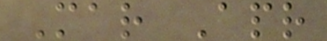Mar Apr
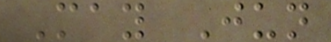May Jun
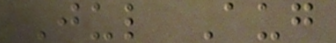Jul Aug
